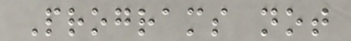Programs not
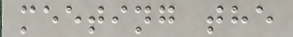meeting the
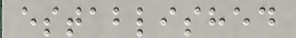established
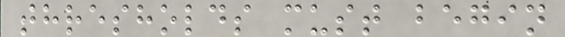thresholds must begin
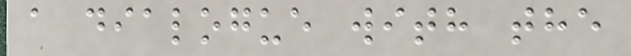a dialogue with the
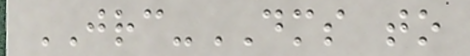JRC-DMS to
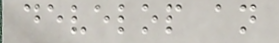develop an
